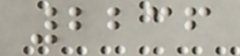2236
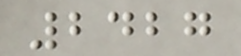2427
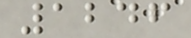1246
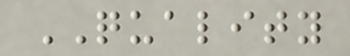QUALITY
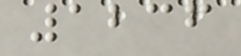1236
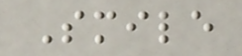Smile
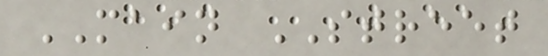MAIN STREET
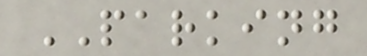PARKING
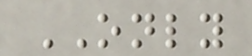ONLY
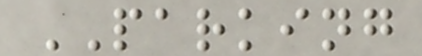PARKING
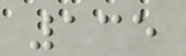135
